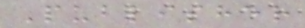Publisher
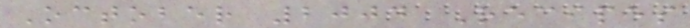October 2004 Recipes
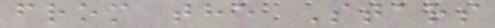from the Stars
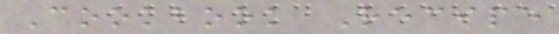Cookbook Recipe
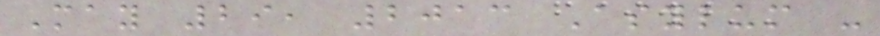May 29, 2013 Asylum -
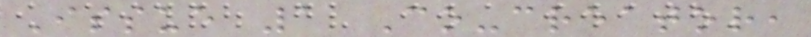Issue 1 Co-creator,
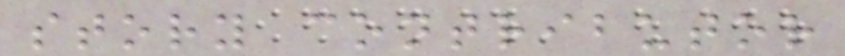story contributor
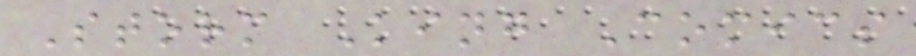Storm King Comics
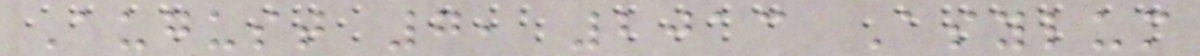August 7, 2013 Asylum
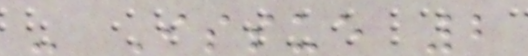- Issue 2
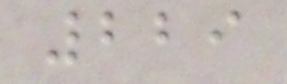229
